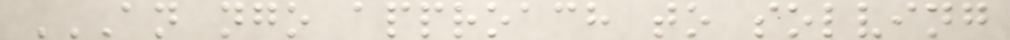AN NGO APPROACH TO SOLVING
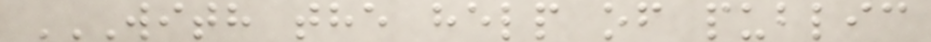WITH THE HELP OF PUBLIC
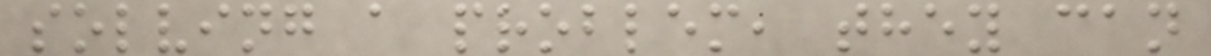solving a problem, they can
